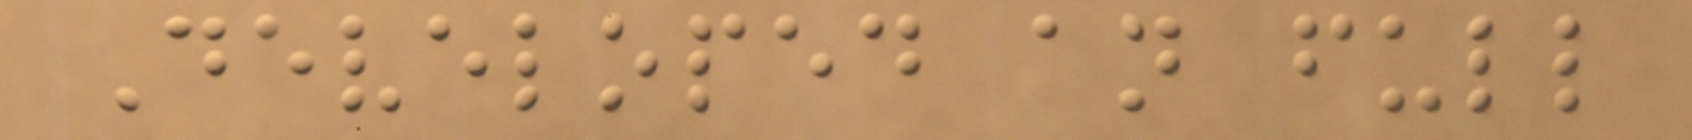Developed an full
